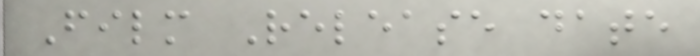Film Release date
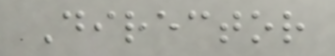Director
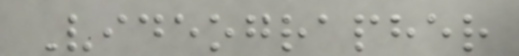Videographer
